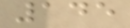145
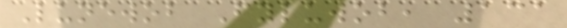Lunewob Fyluwob, 131
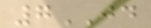7JD
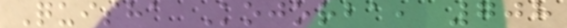Quisha Kojorba, 708
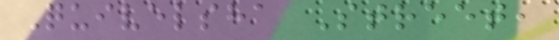Quivelsha Street,
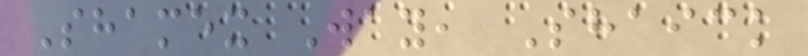Shamex Way, Shaick
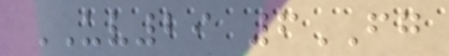UV29 6FG
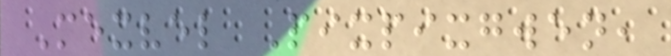Mexvel Pixpixgwen,
